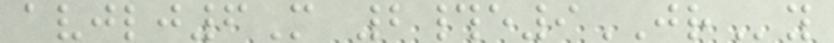avjlj6M 2#e9JRy
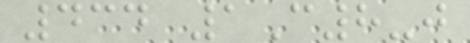434 1C8-j
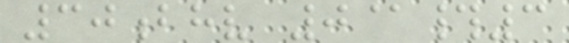30bhv 0@#3
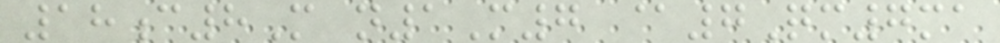18c8M n1M7 @7Qm7ma
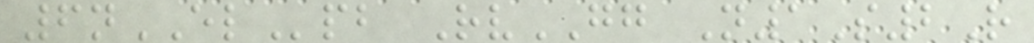6nELpb RvGG N1S2R
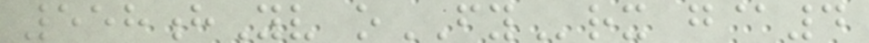558hYv oFYrx g@4
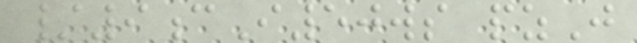/9cI50ws pzJ
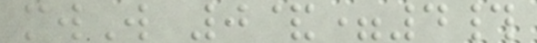mwW 0&=4#
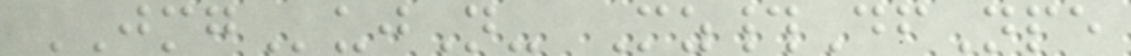JMGujN- Mz#DfNpe
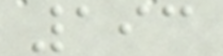193
